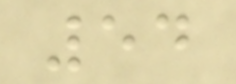54
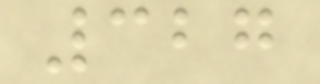327
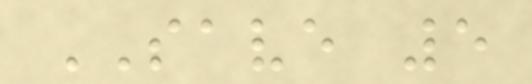SAVE 5
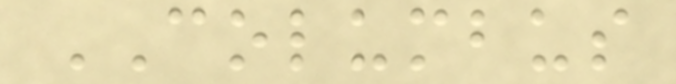COLUMBUS
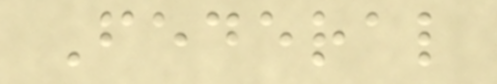Federal
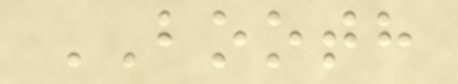BOOTH
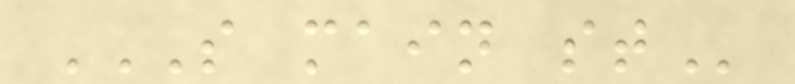S MAIN ST
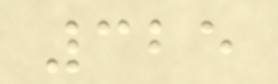325
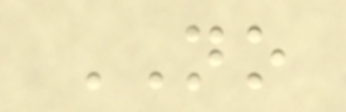NO
